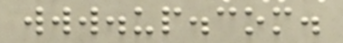www.up.com.
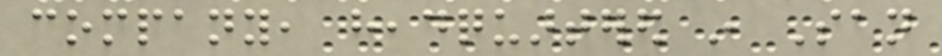company, headquartered in San
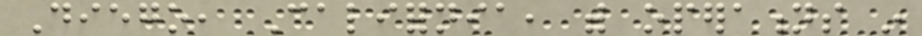Diego, California, with operations in
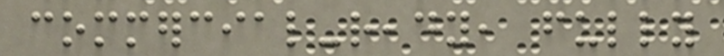commercial-ready, fully
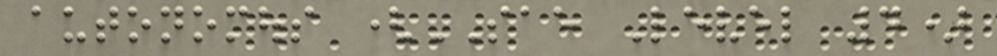autonomous (SAE Level 4)
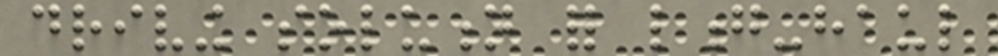driving solution for long-haul
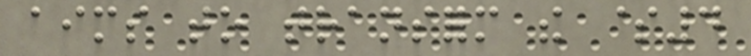aims to transform the $4
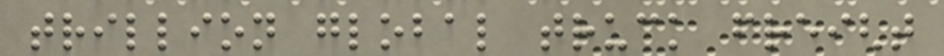trillion global truck freight
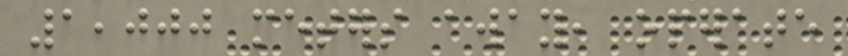1,000 meters away, operate
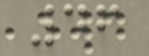46
